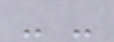- -
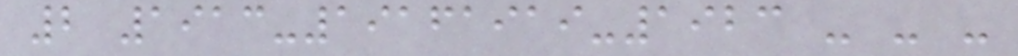2 1913-19161919-1923 - - -
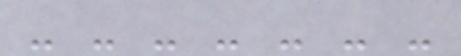- - - - - - -
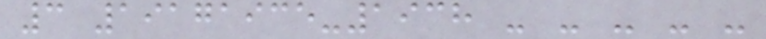3 19171935-1938 - - - - -
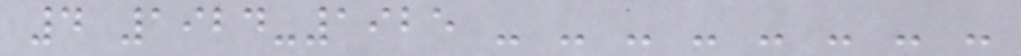4 1924-1925 - - - - - - - -
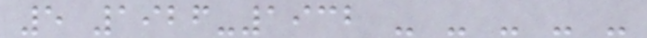5 1926-1932 - - - - -
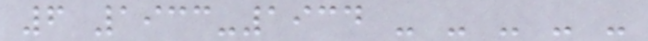6 1933-1934 - - - - -
